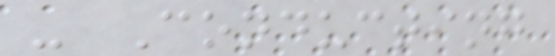- Conducting
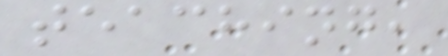teaching,
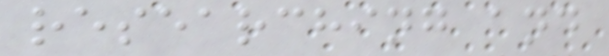researching and
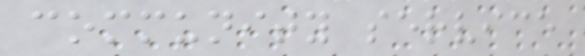community service
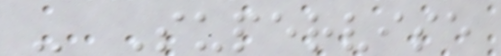- Supervise
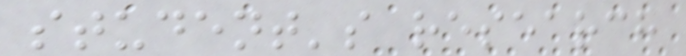student's research
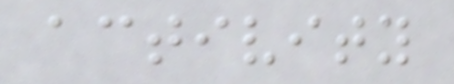activity
